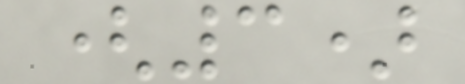(3)
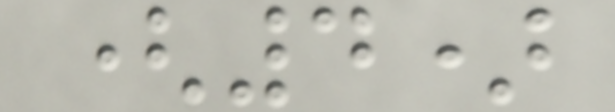(4)
